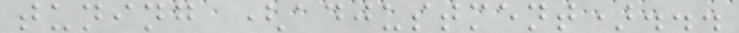tuning (adjustment)...
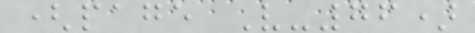(page V-76)
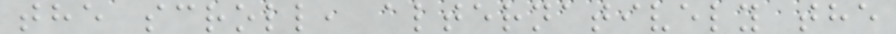the scroll, alternatively the
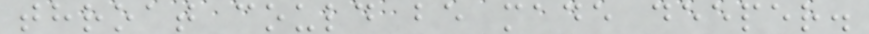throat could be made deeper.
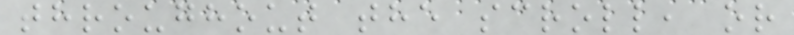throughout the scroll, or
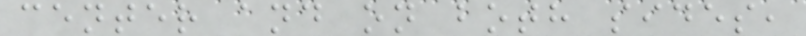center and on both sides,
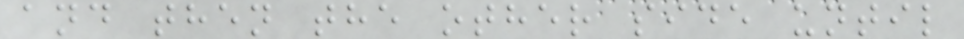and then the other side until
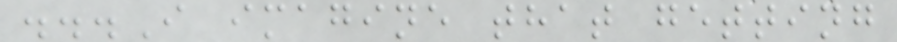...I imagine that getting
